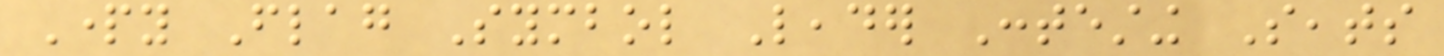Party Flag Symbol Leader Contesting Seats
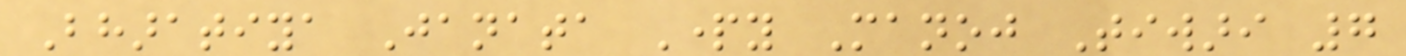Bharatiya Janata Party Manoj Tiwari 7
